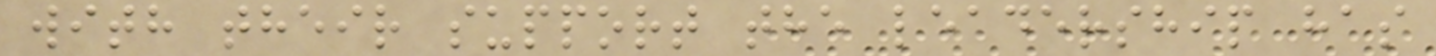with their support the leadership has
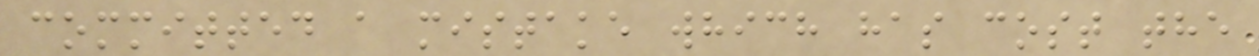committed a mistake which has cost the
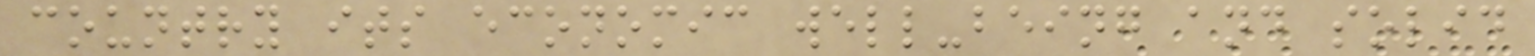country its economic well-being and solid
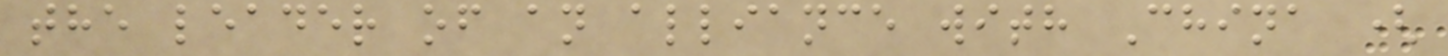the leader of an alliance with China (
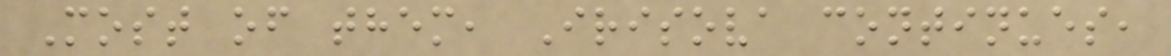Most of them, Irisova continues,
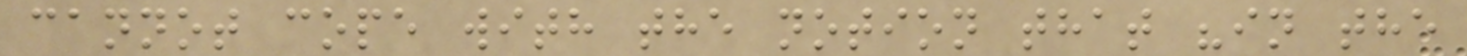cannot cope with the notion that "in the
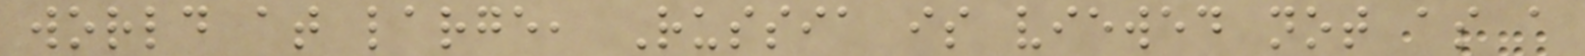world at large, Russia is viewed not as a
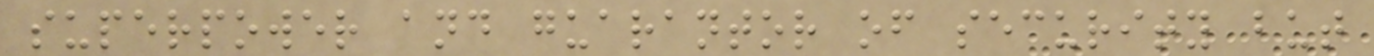superpower and guarantor of security but
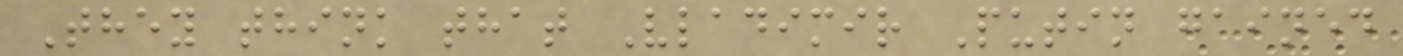They think that Vladimir Putin gained
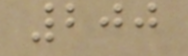200
